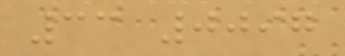33 0097
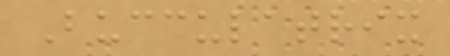Bucculatrix
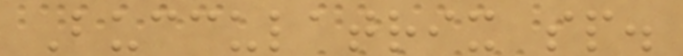Bucculatrix sp.
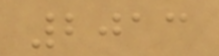2013
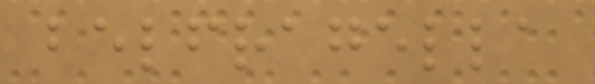belfragella
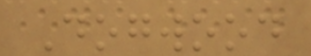Dogwood
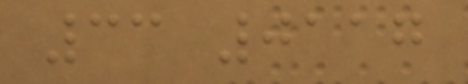33 0117
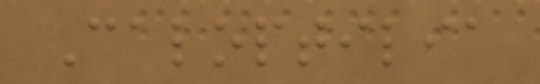Caloptilia
